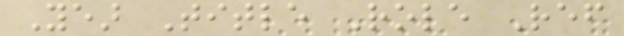Year Title Role Ref
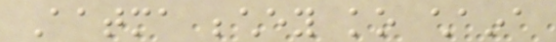Aatma bechey ko chaina
